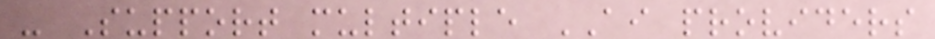- Support multiple AI providers
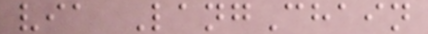via LangChain
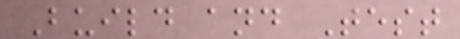Build and Test
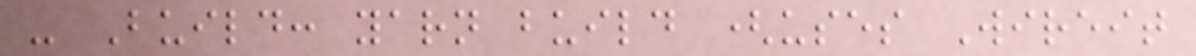- Build: yarn build (uses Wireit
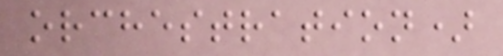orchestration)
